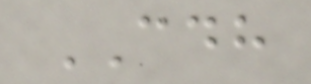CDH
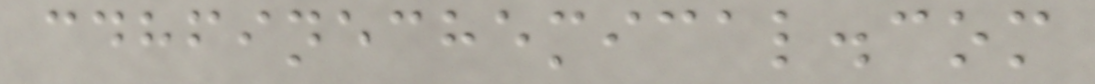cdhfinechemical.com
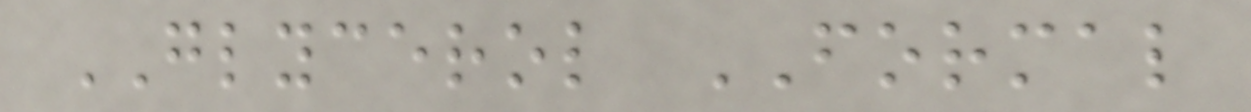GLYCEROL FORMAL
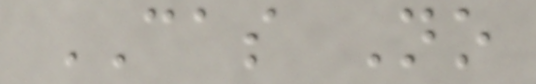CAS No
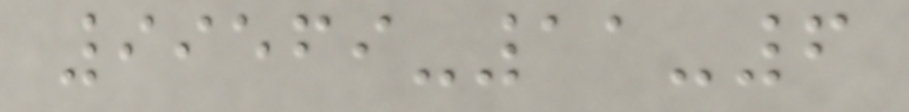99569-11-6
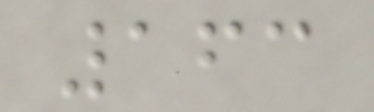163
